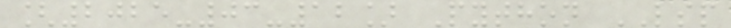[2025-03-12] Python LSP
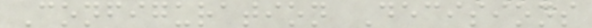Configuration Decisions
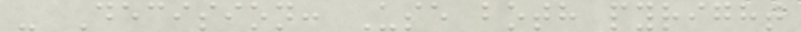- Decision: Use both pyright
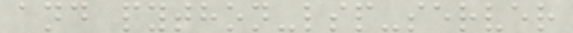and python-lsp-server
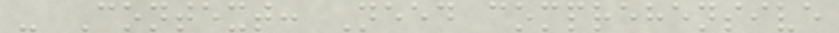- Context: Need comprehensive
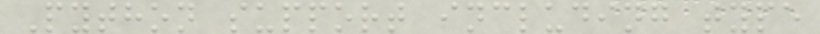Python support including type
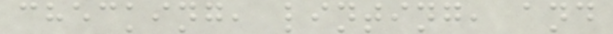checking, linting, and
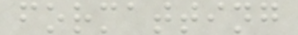formatting
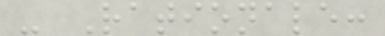- Rationale:
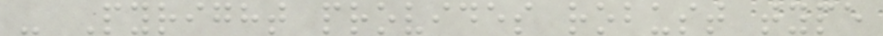- Pyright provides robust type
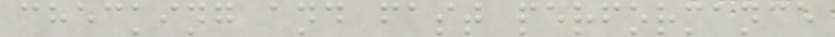checking and fast performance
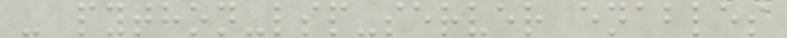- python-lsp-server enables
